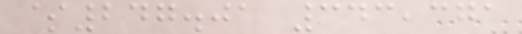$247.01 343,371
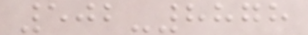502-8878
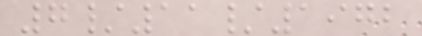7/11/1972
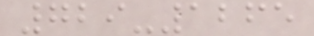729-1265
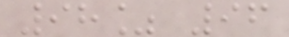98% 96
